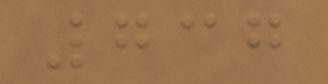737
